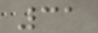31
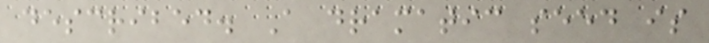described. A dramatic seed is
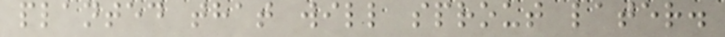planted that will sprout later.
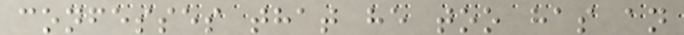confesses that he too has an
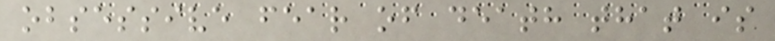obsessive fear of death that is
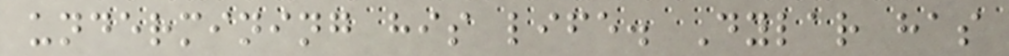undermining his life. Dylar has
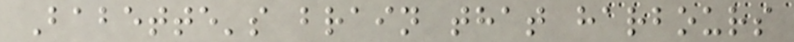Babette's brain that harbours
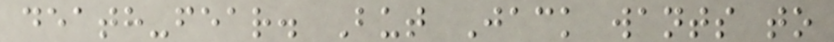death-fear. But Jack wants to
